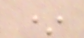*
